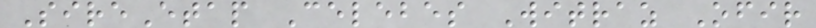SireEtap Celebes Witraz Ofir
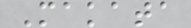Makata
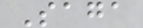Saga
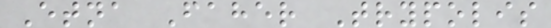Etna Faher Trypolis
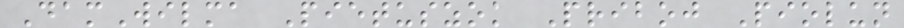DamWilma Pietuszok Priboj Piolun
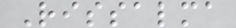Rissalma
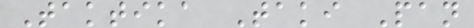Taktika Taki Pan
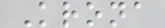Krona
